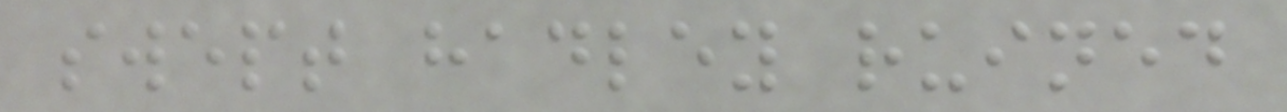swept hadley ruined
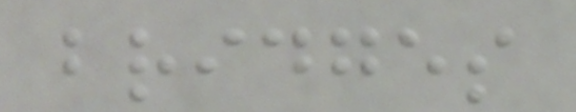bridges
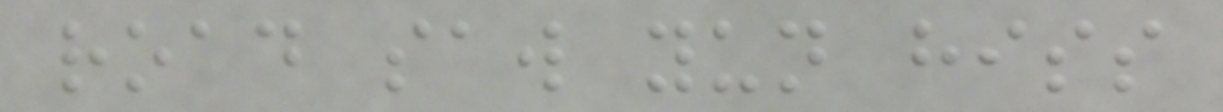road saw yun hiss
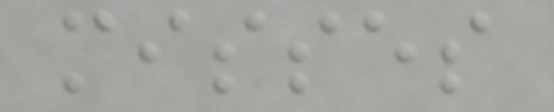misses
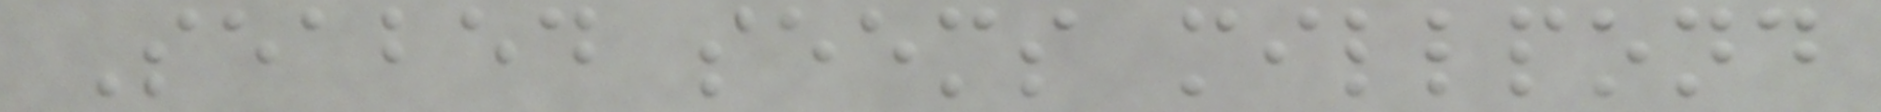Seabed seems millpond
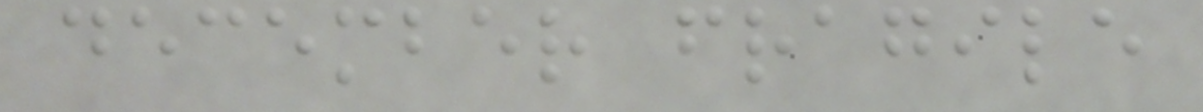december fragile
